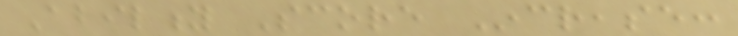Ability Score Increase:
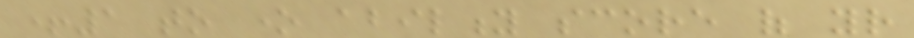+1 to one ability score of your
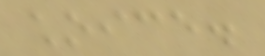choice.
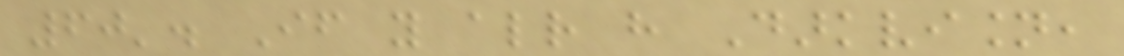60'. If you already have Darkvision,
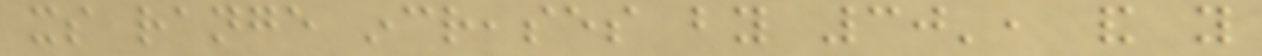its range increases by 30', and you
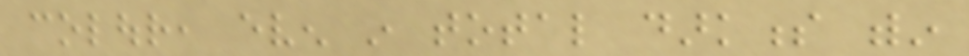colour, even in total darkness within
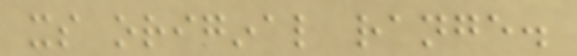its original range.
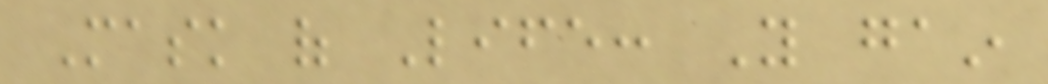Mask of Life: You gain
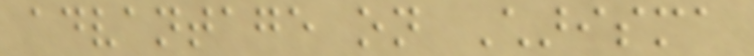advantage on Charisma
